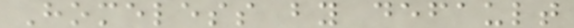Homeless by default
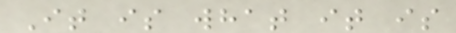It is what it is
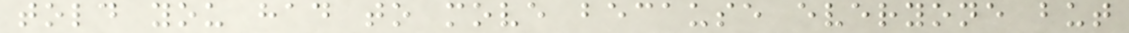told you had to move because everyone but
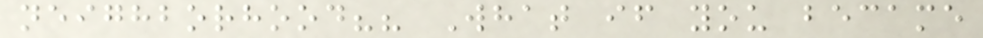neighborhood?? What if you became
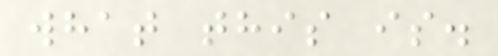what this is.
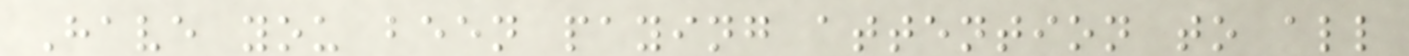Have you been paying attention to all
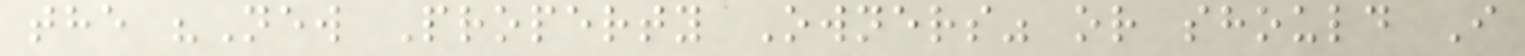the "New Property Owners" or should I
